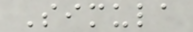Simula
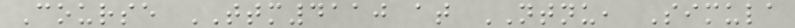Course TTM4110 at NTNU, Simula
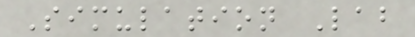Simulation Lab
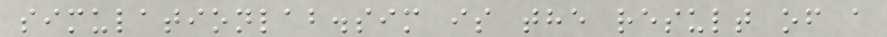simulationlab.sim is the result of a
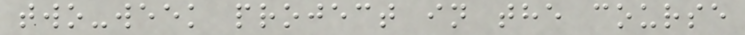two-week project in the course
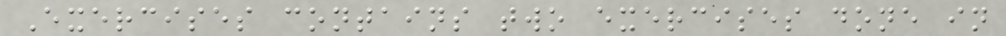Exercises contains two exercises done in
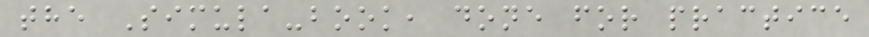the Simula-book, done for practice
